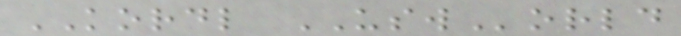KORDL USWorld
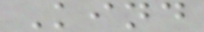Kind
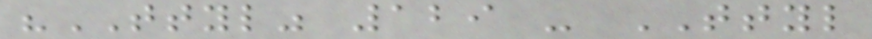"TTYL" 129 - TTYL
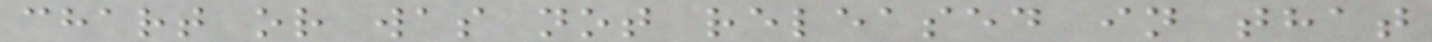chart or was not released in that
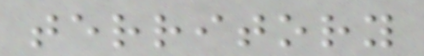territory
